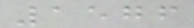1576
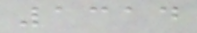1314
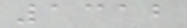1312
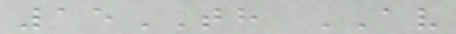15TH AV
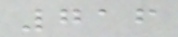716
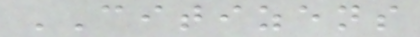CITIZENS
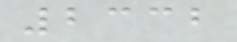2332
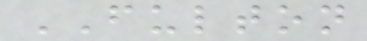FULTON
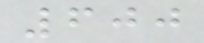600
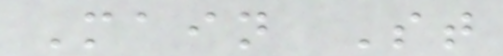Main St
